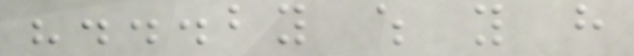"...by which you have
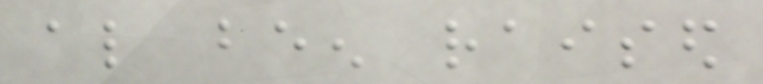also been raised
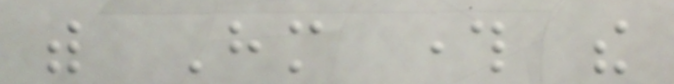with Him through the
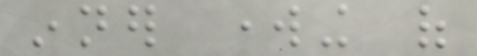inner working of
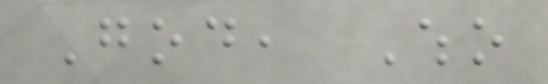God, Who
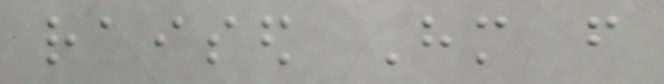raised Him from
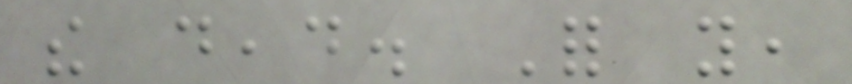the dead. For you,
